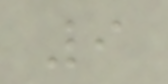9
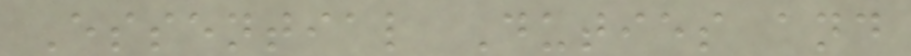Essential Duties and
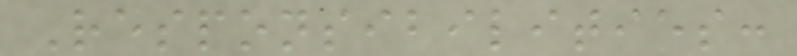Responsibilities:
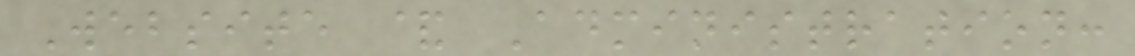Website & Administration:
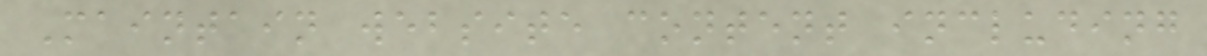Maintain website content including
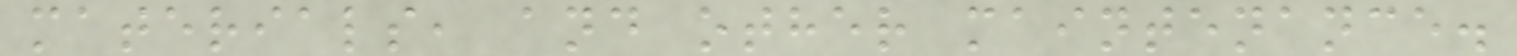materials, and other maintenance.
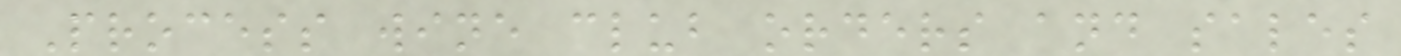Process wine club orders and sales
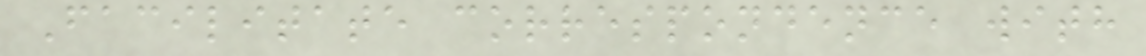Facilitate correspondence with
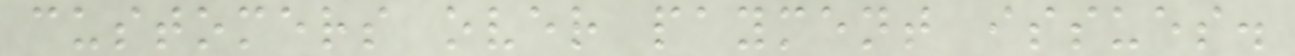customers over payment issues.
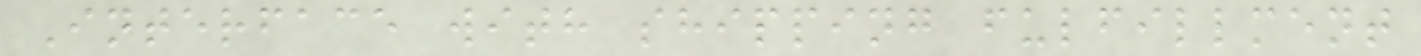Interface with shipping fulfillment
